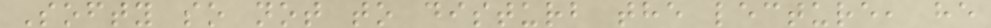Softy so not to disturb the lecture, he
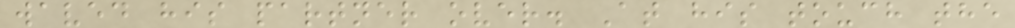waved his partner over. At his touch the
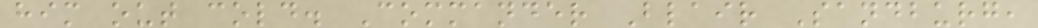him out cold. Commander Blair Sandburg,
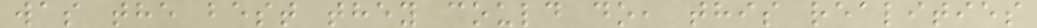was the best they could do, this realities
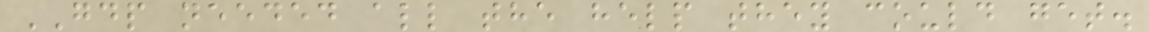GDP needed all the help they could get.
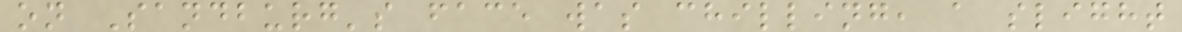on Sandburg's face was chilling, a slight
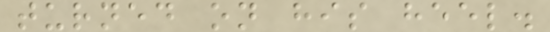turned on his heel.
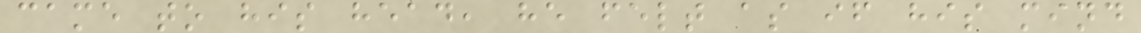came to his head, he felt as if his mind
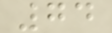74
